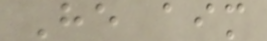He aim
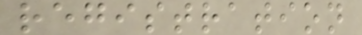registration
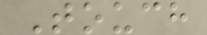Touch
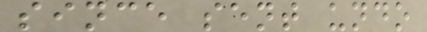since sent undo
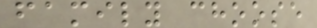family choose
